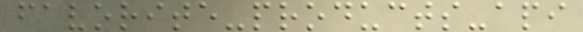favorite-products-api
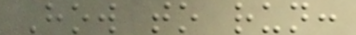How to run:
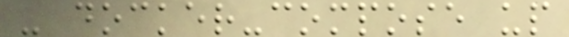- docker-compose up
